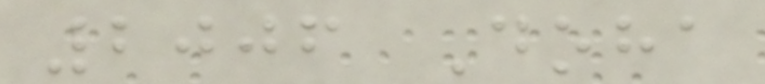2006 Doha
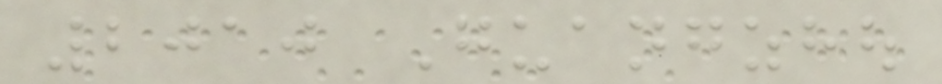2010 Guangzhou
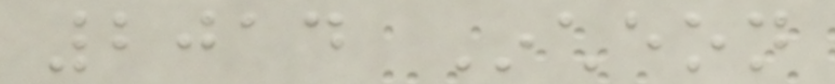2014 Incheon
